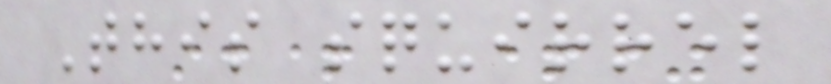This squirrel
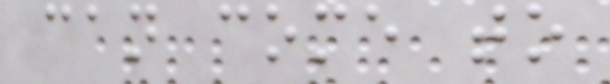can come to
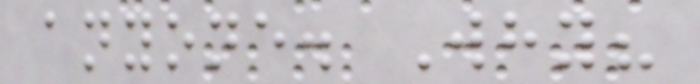anyone. Why?
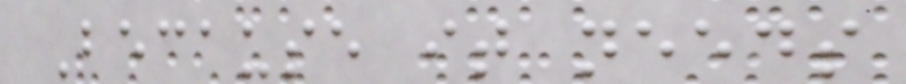Because it needs
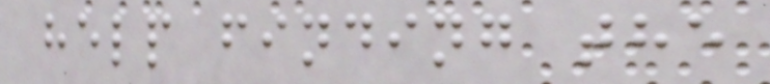help finding the
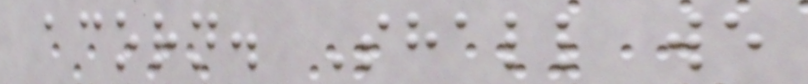acorn. Shall we
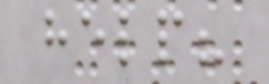help?
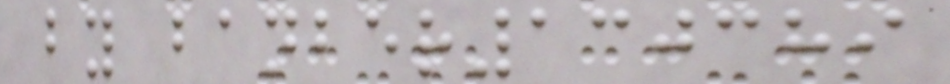by banber130389
